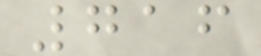716
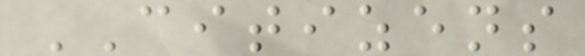CITIZENS
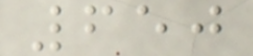650
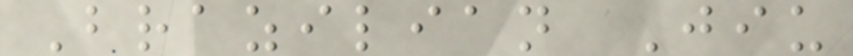Brazilian Jiu
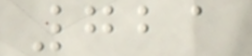721
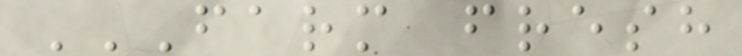FARM FRESH
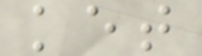ket
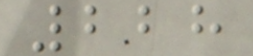228
